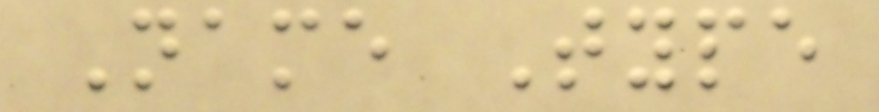Name Type
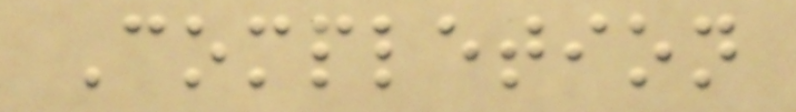Completion
